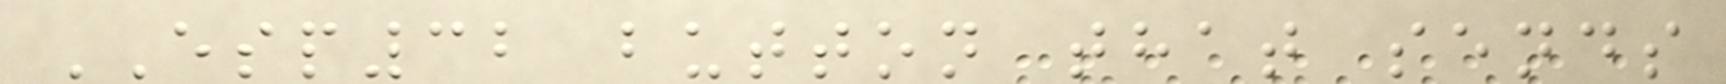ESP32 button that sends
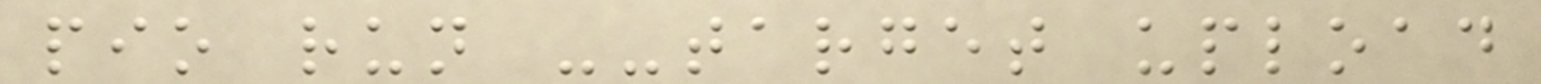pio run --target upload
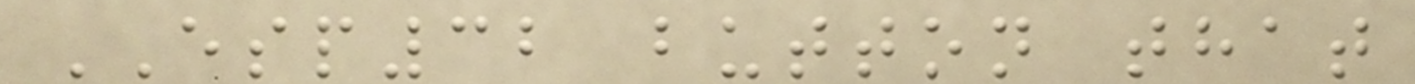ESP32 button that
